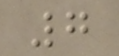7
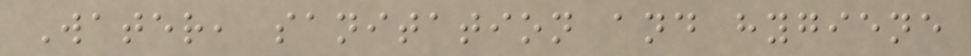Water, sanitation and hygiene
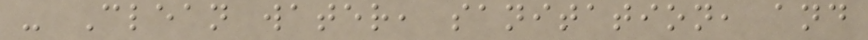- Clean water, sanitation, and
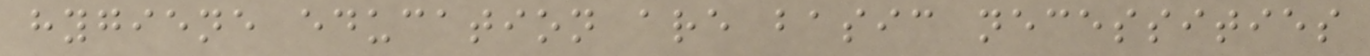hygiene education are basic necessities
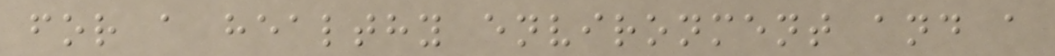for a healthy environment and a
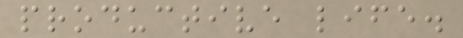productive life.
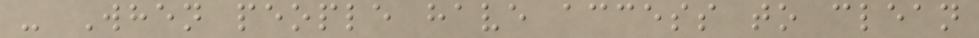- When people have access to clean
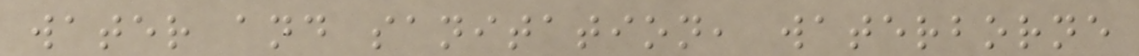water and sanitation, waterborne
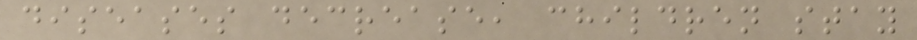diseases decrease, children stay
